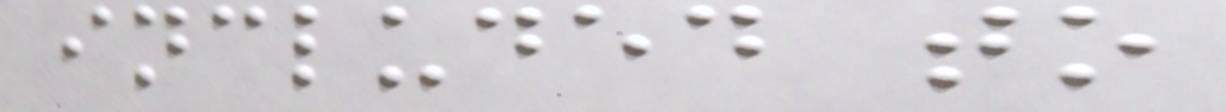included to
